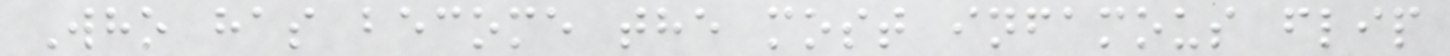Who has become the most infamous flip
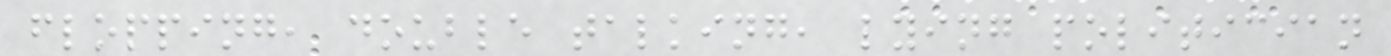flopping, double talking, lying politician
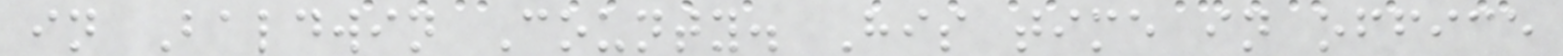in Baldwin County. His time in office
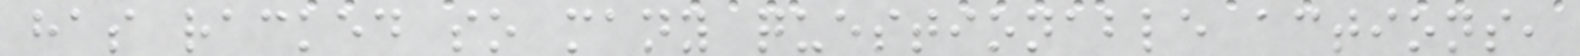has racked so many questionable actions,
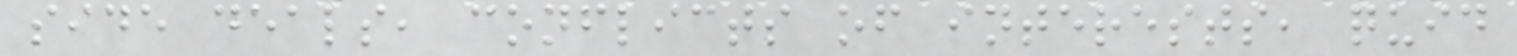side deals, conflicts of interests, quid
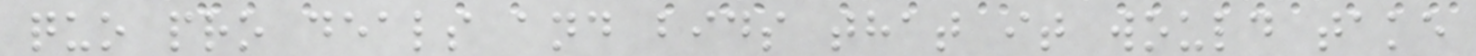quo pro deals and bids that it would take
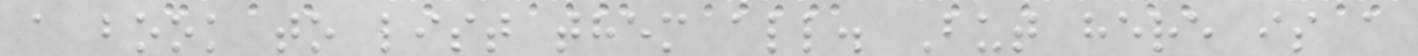a book to list them all. But here is a
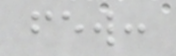few:
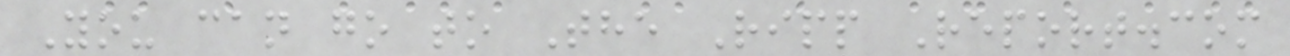You can go to The Ripp Report.com
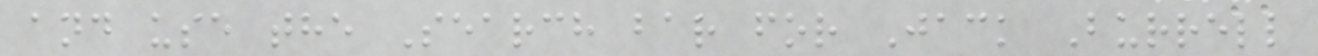and use the Search bar for Jack Burrell
